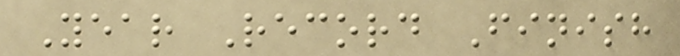Year Record Finish
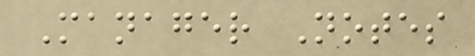Manager Notes
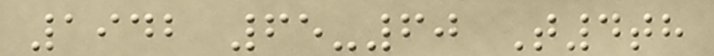1942 65-60 T4th
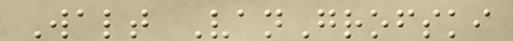Walt VanGrofski
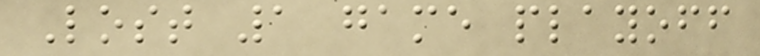Lost 1 game playoff
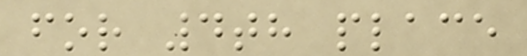for 4th place
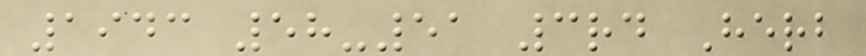1943 58-51 3rd Herb
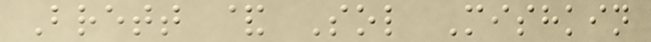Brett & Sol Mishkin
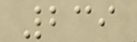239
